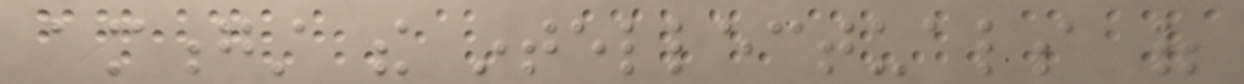amongst the intellectuals of
